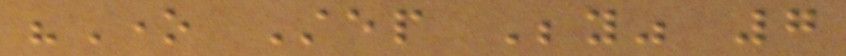"One Step Beyond" 7
